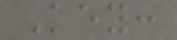Key:
